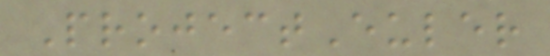ProjectEuler
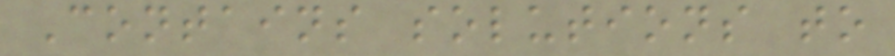Contains solutions to
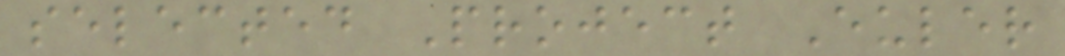selected Project Euler
